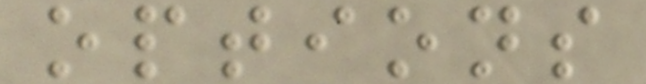options
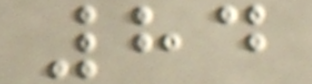84
